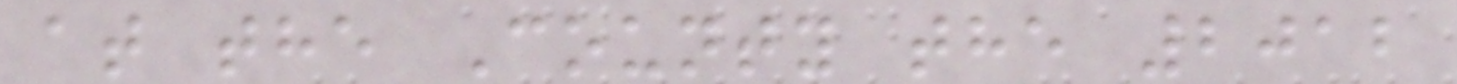at the County the 2012
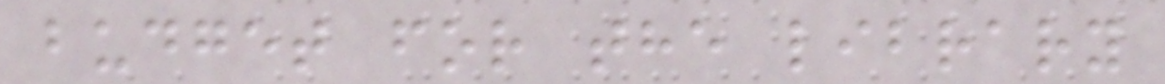budget for the library
